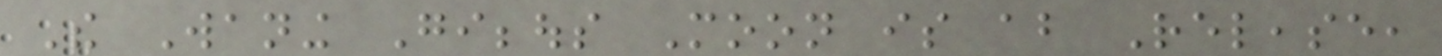The Waning Gibbous Moon is about Release,
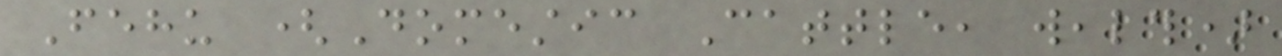Fehu (Domestic Cattle, wealth)
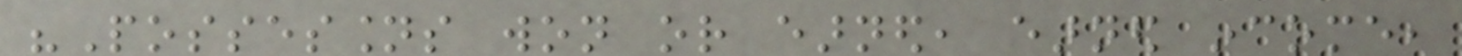"Possessions won or earned, earned income,
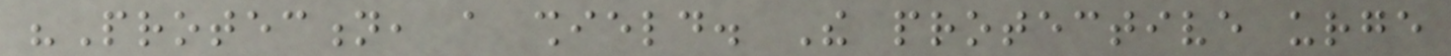"Protection, a shield. The protective urge
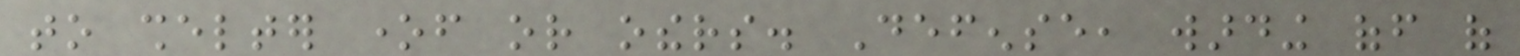to shelter oneself or others. Defense, warding off of
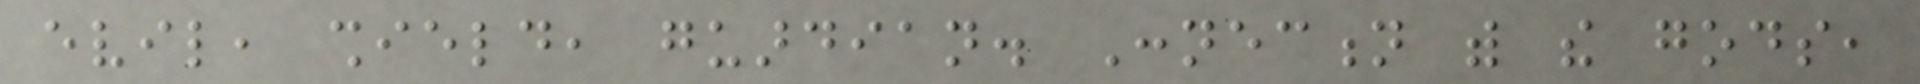evil, shield, guardian. Connection with the gods,
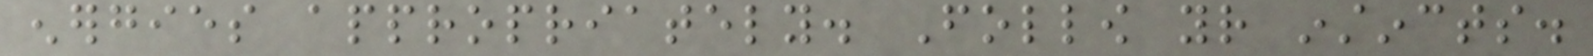energies appropriately. Follow your instincts.
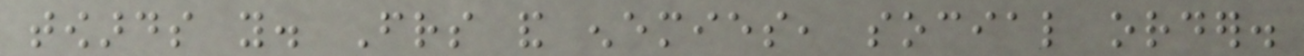towards you. Friends and enemies, social order.
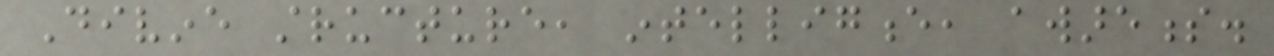Divine structure, intelligence, awareness.
